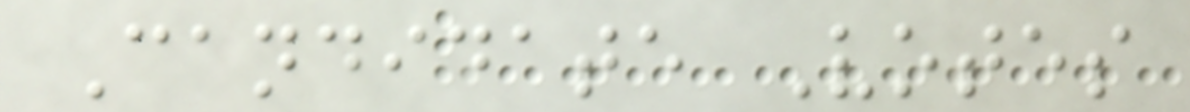Candidate Votes
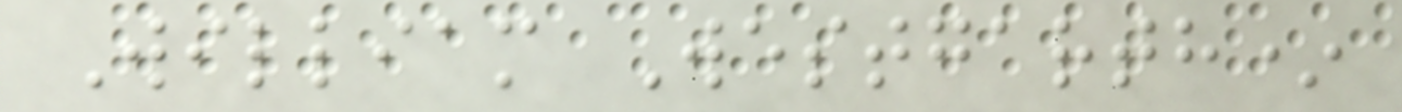William Westgarth*
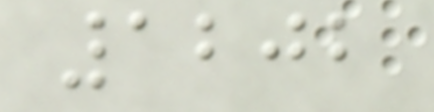1202
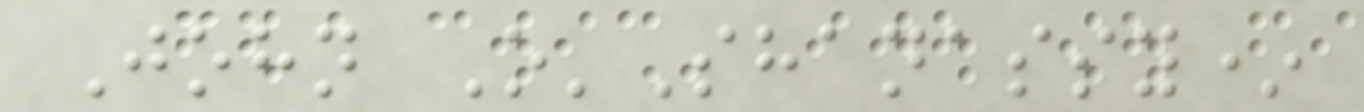John O'Shanassy*
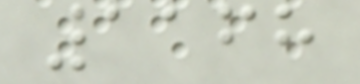1168
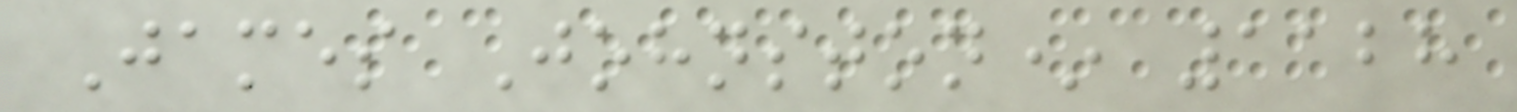James Johnston* 1128
